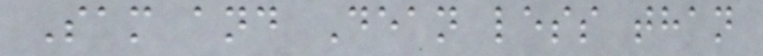Sam and Dean less than
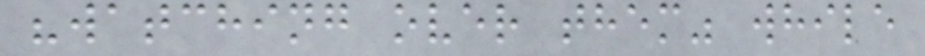"watching over them" while
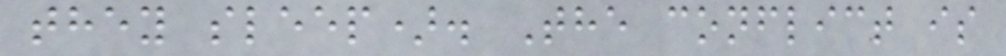they sleep). The conflict is
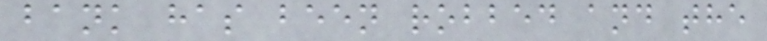bank has been robbed and the
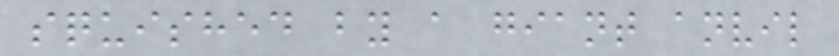squished by a giant anvil
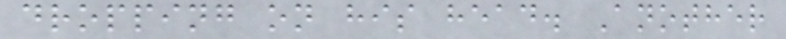dropping on his head. Another
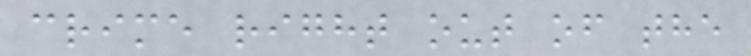crime right out of the
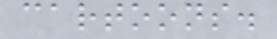cartoons.
